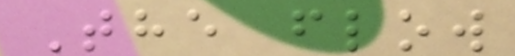The flow
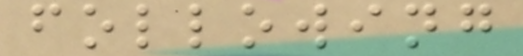following
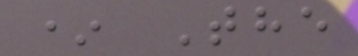* The
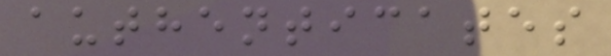authenticates
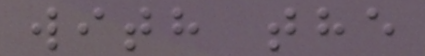with the
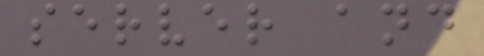server and
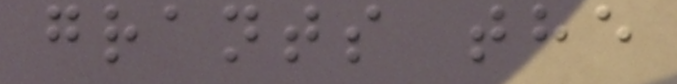grants the
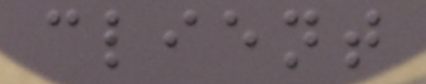client
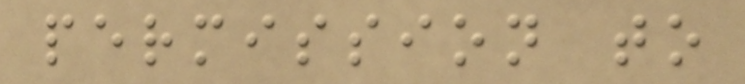permission to
